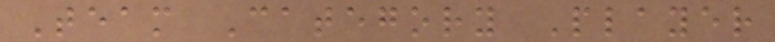Team Category Player
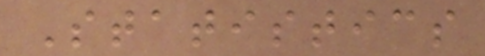Statistics
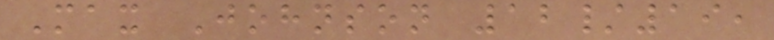Max Johnson 12/19,
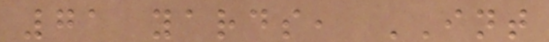71 yards, INT
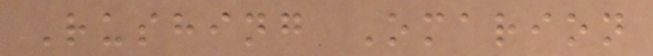Rushing Omarion
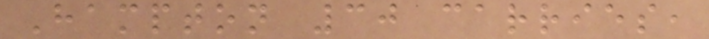Hampton 30 carries,
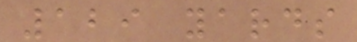129 yards
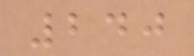240
